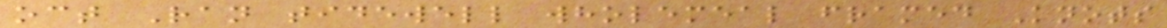oct Ran tidewell wholemeal framed Knots
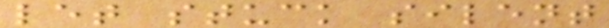let stuck silent
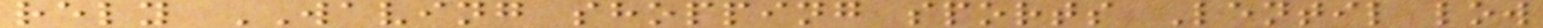rely WAVING shopping sports Lentil low
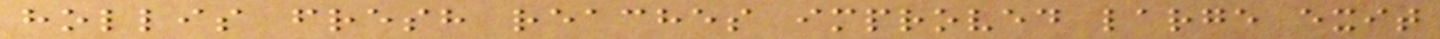hollis fresh reaches improved large exit
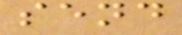send
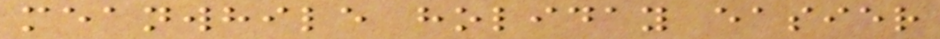meanwhile holiday easier
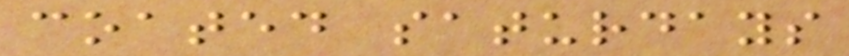coated saturdays
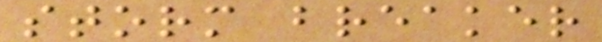storm breaker
